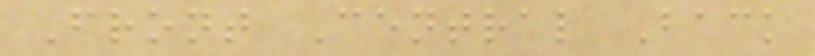Front Central Back
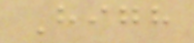High
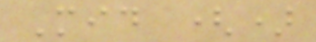Mid ()
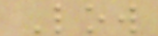Low
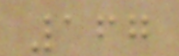167
